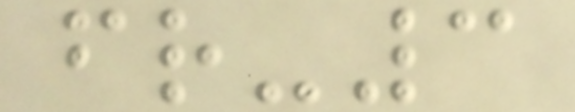fr-3
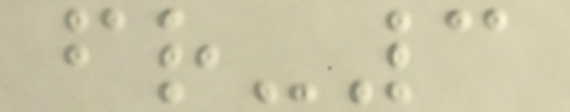fr-3
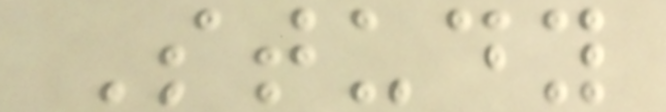Study
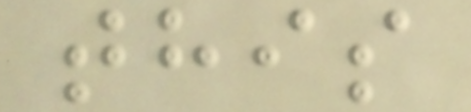this
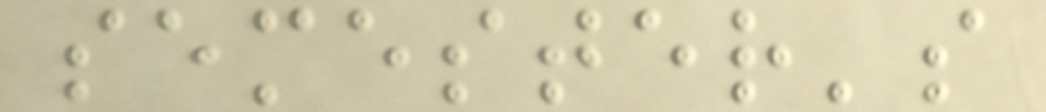semester's
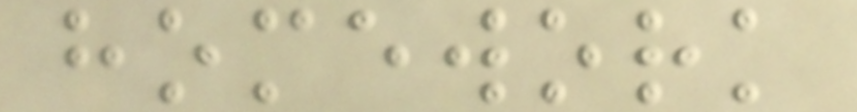homework
